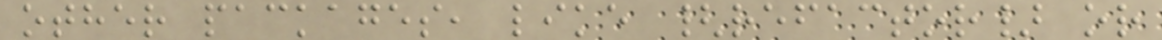other packages, like {refactor} or
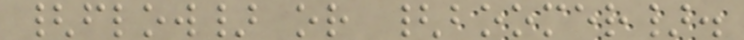{flow} or {boomer}.
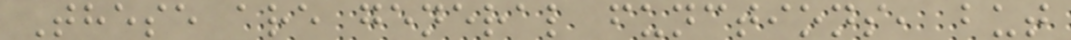These are general functions, but
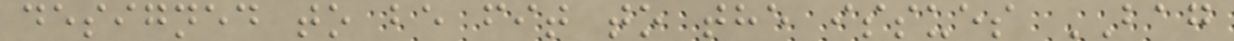designed to be fit to the issues BAG
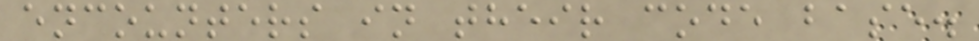encounters in their code base.
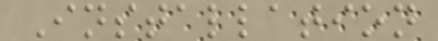Installation
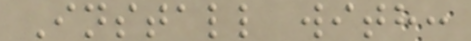Install with:
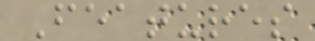Features
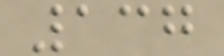137
